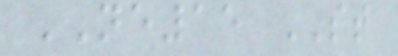NE15 ST
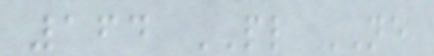164 PL NE
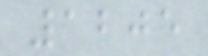1205
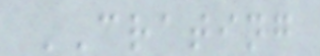CRATING
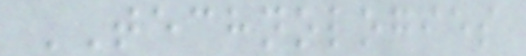TECHNOLOGIES
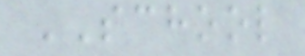SCHOOL
